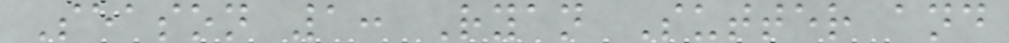Season 1: Ryan Sutter and
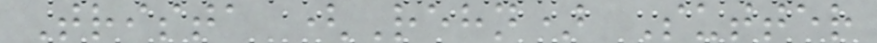Trista (Rehn) Sutter
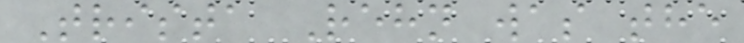Trista Rehn was the
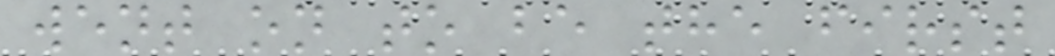went on to be the first
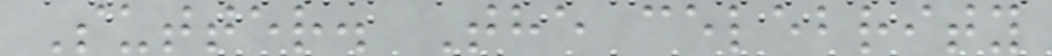Sutter. The celebrity
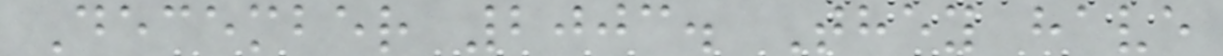December 2003. They have
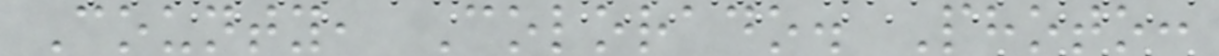County, Colorado. Photo:
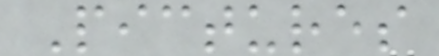Pictures
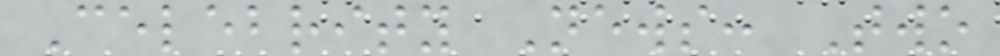Celebrity News: Two
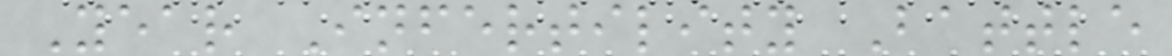Year Infertility Battle
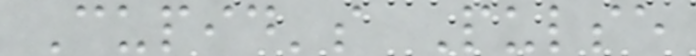Cupid's Pulse
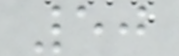50
